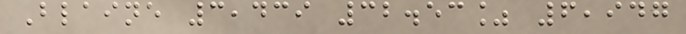Blaine 3,439 32.53% 6,947
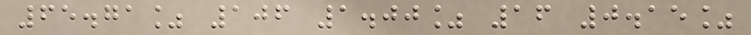65.71% 106 1.00% 16 0.15%
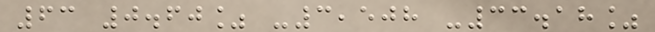63 0.60% -3,508 -33.18%
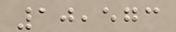10,573
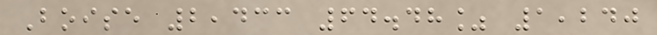Boise 2,433 64.48% 1,240
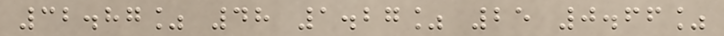32.87% 48 1.27% 25 0.66%
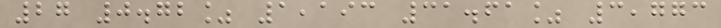27 0.72% 1,193 31.61% 3,773
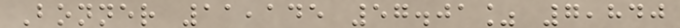Bonner 11,145 57.01% 7,840
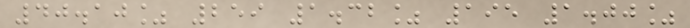40.10% 259 1.32% 195 1.00%
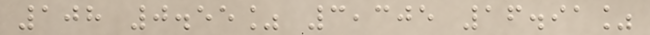108 0.55% 3,305 16.91%
